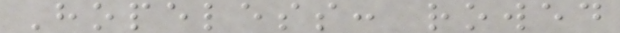Hopeless: rowed
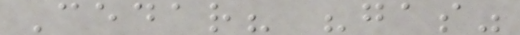Cedar? "gas"
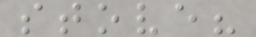stove?
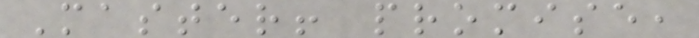Master! promise,
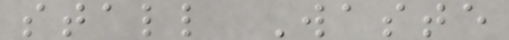stall Waste
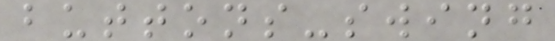buttons-swing
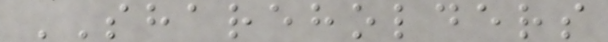SHAREHOLDERS
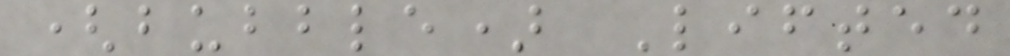(bubble) Lifted
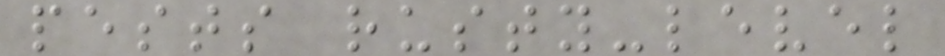pests rusty-level
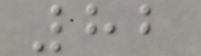82
